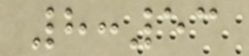8:53
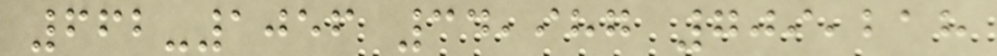662-1056 34,987 709,218
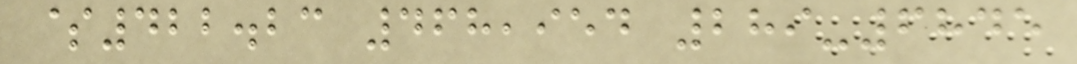$422.23 468,954 289-6845
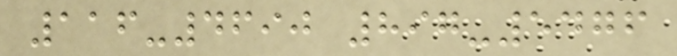116-4690 897-5476
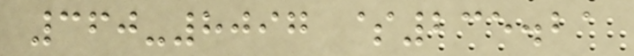360-8097 $235.21
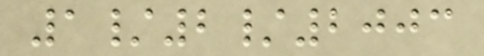1/2/2003
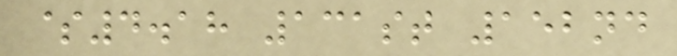$4.18 131st 152nd
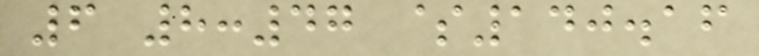6 8:47 $140.16
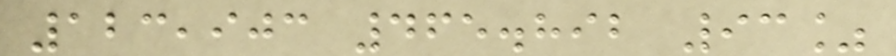123,903 465.892 93%
